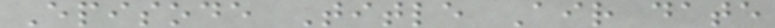Episode Title Air date
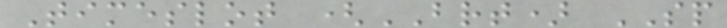Timeslot (BRT) SP
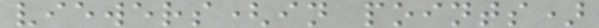viewers(in points)
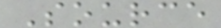Source
